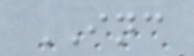INC
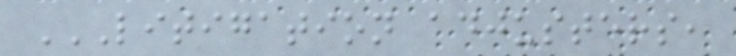LITIGATION ADJUSTERS,
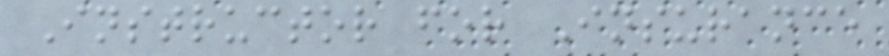Instructor for Insurance
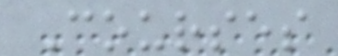Courses
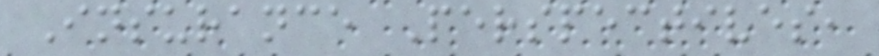Insurance Perspectives,
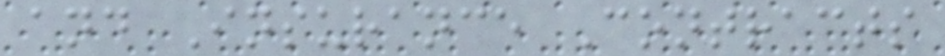and Insurance Contracts
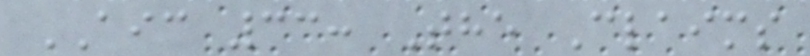AIC 33: The Claims
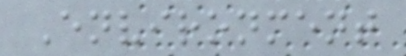Environment
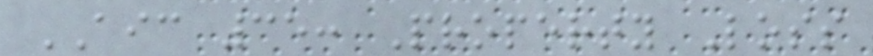AIC 35: Property Loss
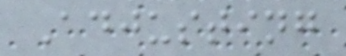Adjusting
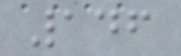146
